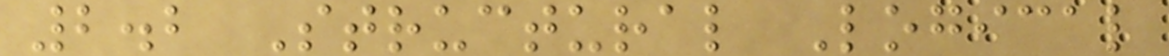2.2 Structural Logical
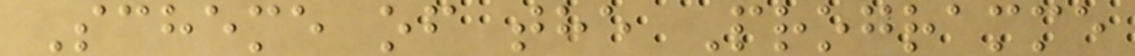Scheme of the Programme
